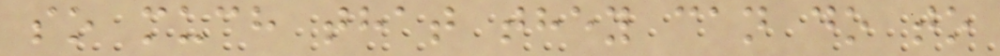so much that they can do to
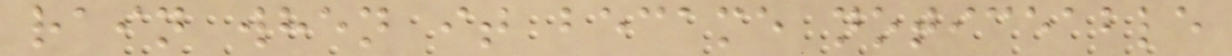rain when it became noticeable
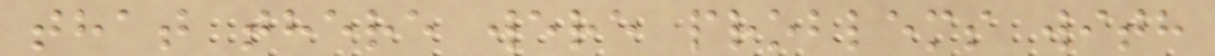that there were problems with
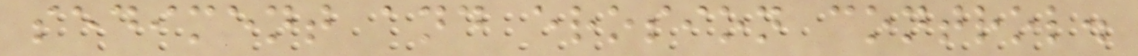sediment and erosion control.
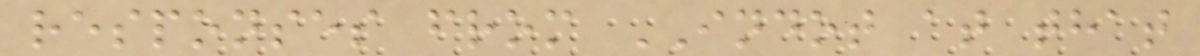responses from INDOT at that
